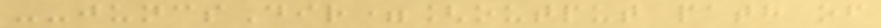--juncsDir=[output path of
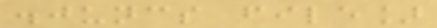.juncs file]
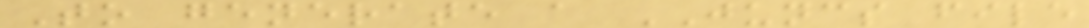To generate a JUNCS file
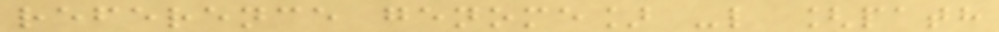reference genome] -l [path
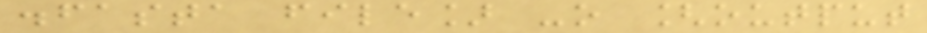.fasta file] -o [output
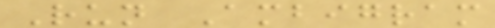Run Ambigram
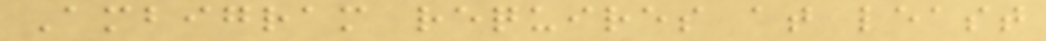Ambigram requires at least
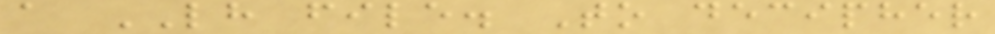a LH file. To decipher
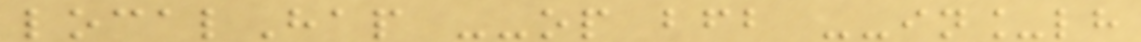localHap --op bfb --in_lh
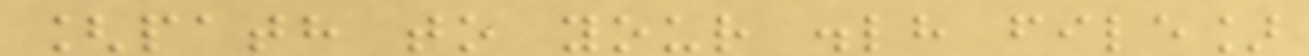[path to your .lh file]
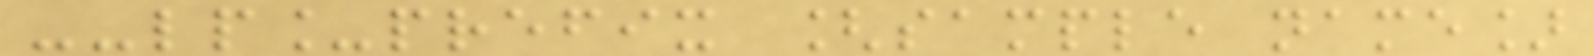--lp_prefix [sample name]
